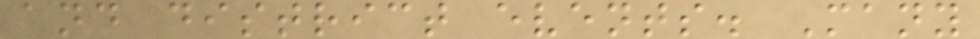and district events. Many
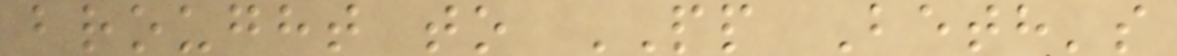brought to PP Beth's
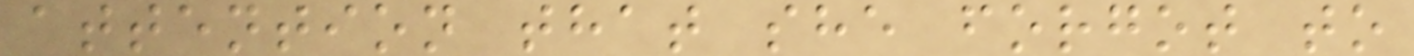attention that she forgot to
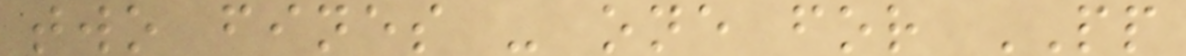two fines - one for PP
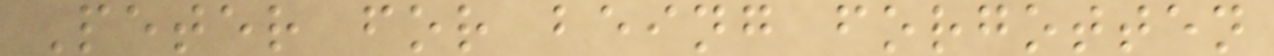Peter for being forgotten
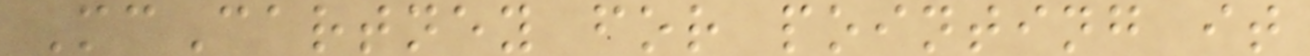McCartney for pointing it
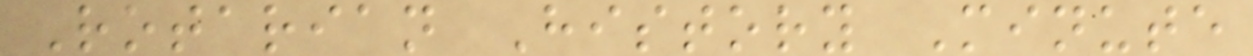Rotarian History Minute
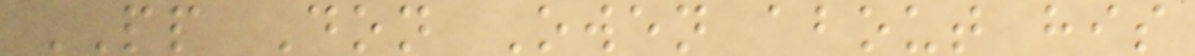PP Don Owen about his
